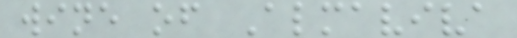wine of Almaviva
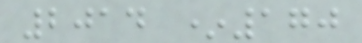2014 *170
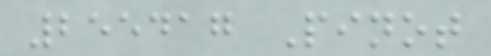255417 Pinot
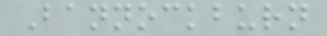Bannockburn
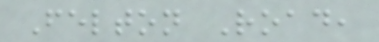Felton Road,
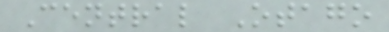Central Otago
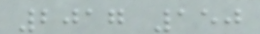2017 150
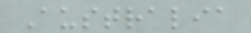Australia
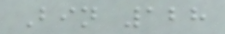Bin 128
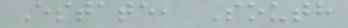Estate, South
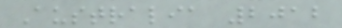Australia 2012
